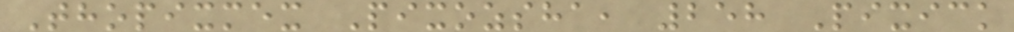Thopixmex Pixozsha, 258 Pixick
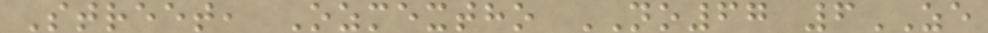Street, Ozmextho NO67 6ZE
